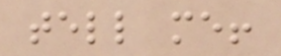tell me!
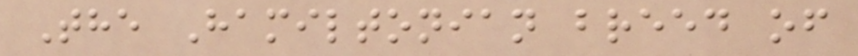The Hamiltonian breed of
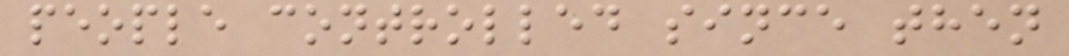people controlled since then
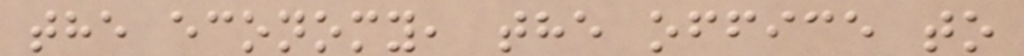the economy, the office to
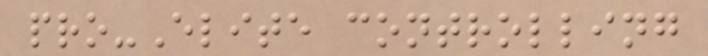pro-Elite controlling
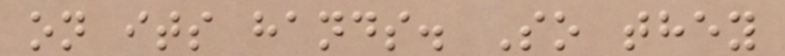on its hands. So they
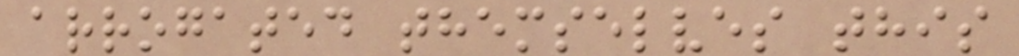arrogated themselves this
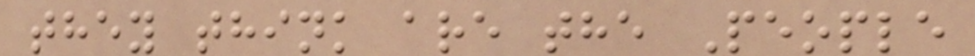they think are the People
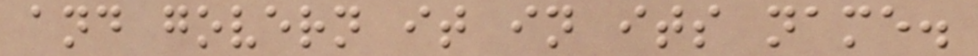and govern it in its name.
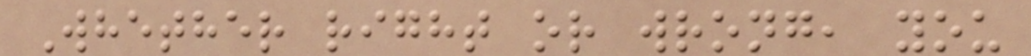Whether right or wrong, you
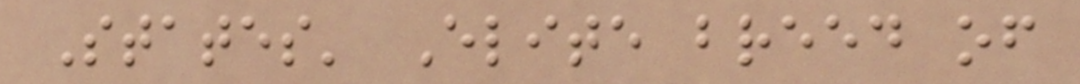States' Elite breed of
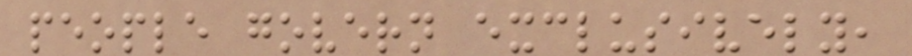people govern exclusively,
